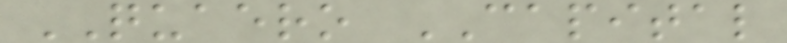QUAERO CAPITAL
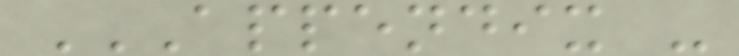APPENDIX -
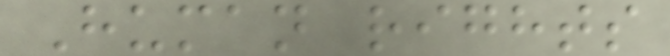Human rights
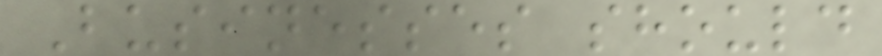Businesses should
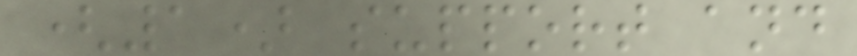(1) support and
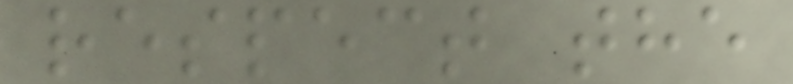respect the
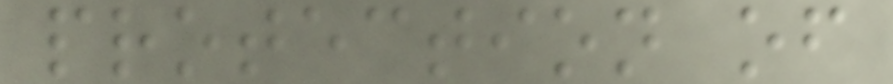protection of
